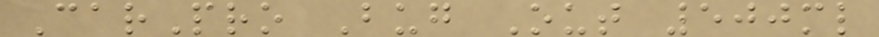CarPro Bug Out 500ml
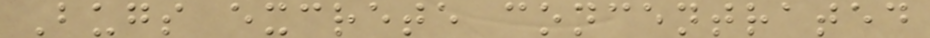Bugs excrete concentrated
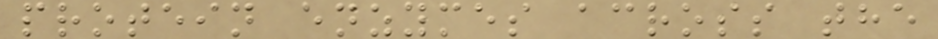protein enzymes across the
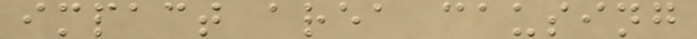impact area causing
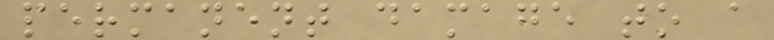permanent damage to a
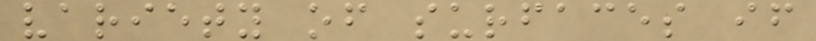variety of surfaces if
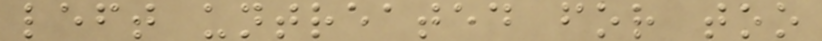left untreated for too
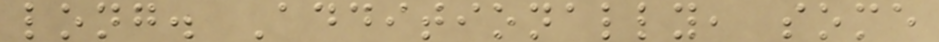long. Additionally, some
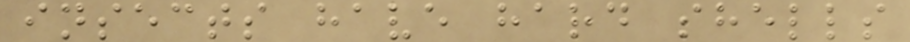insects have hard shells
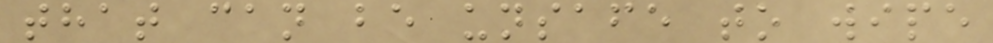that can be unsafe to wipe
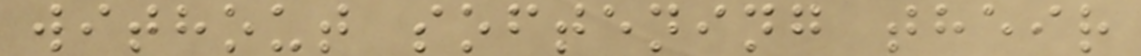without softening their
